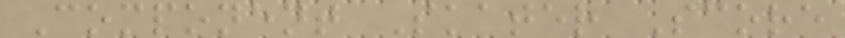Component Skater Score
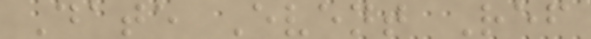Date Event Ref
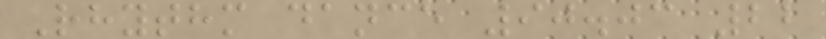Rhythm dance 90.03 22
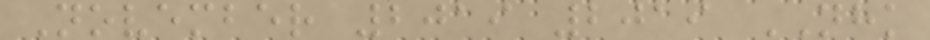November 2019 2019 NHK
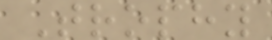Trophy
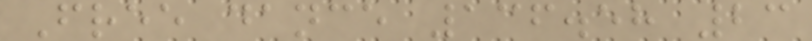Free dance 136.58 23
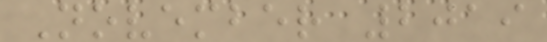November 2019
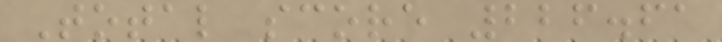Total score 226.61
